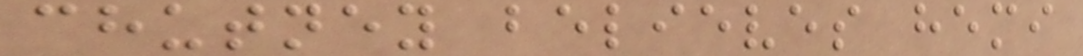chutney believes hemi
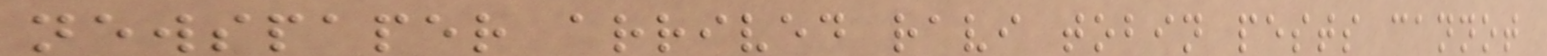newspaper arrived ravi tobin pests cannot
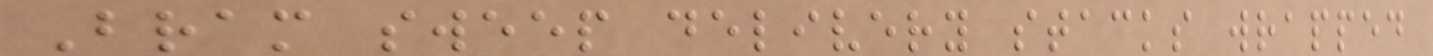Bram sweep delivery stacks wrapped
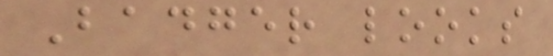Badger looks
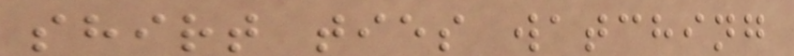shirt ties watching
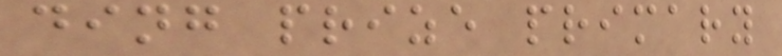ding prize primary
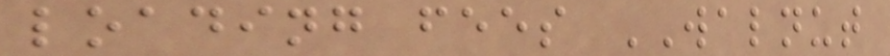loading fees WALNUT
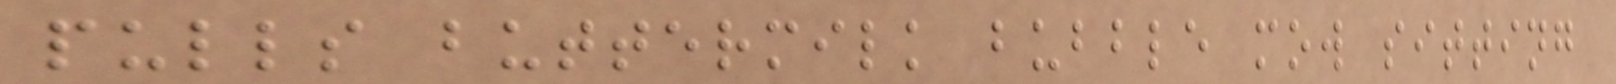pulls buttermilk bubble mow sitting
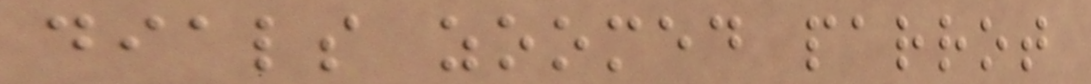dials zoomed parrot
